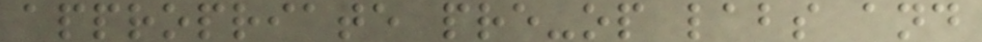appropriate pre-op labs and
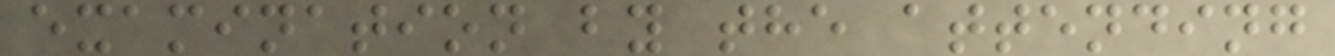examination by the attending
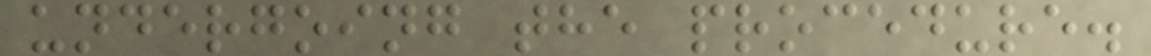undergoing the procedure.
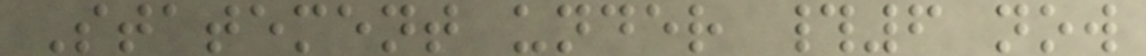Statement under #6 now
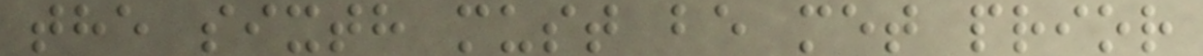the sixth must be met prior
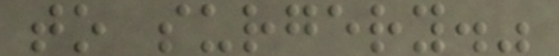to surgery."
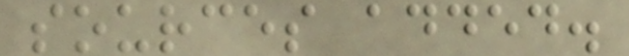sources added.
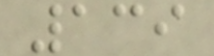139
